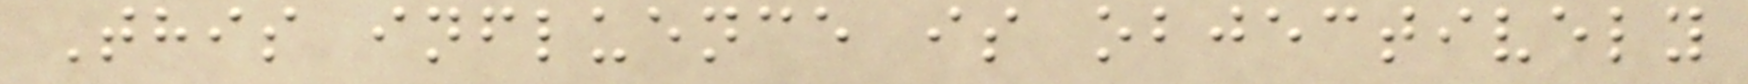This influence is objectively
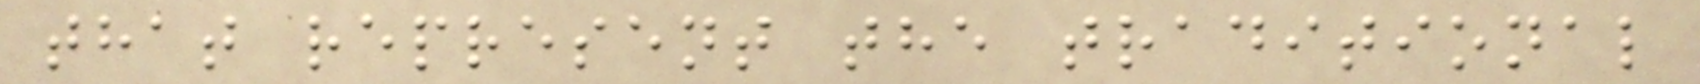that represent the traditional
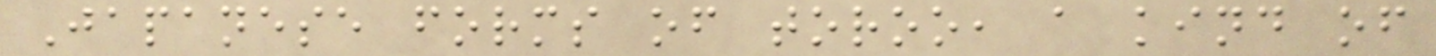Japanese forms of toroo, a kind of
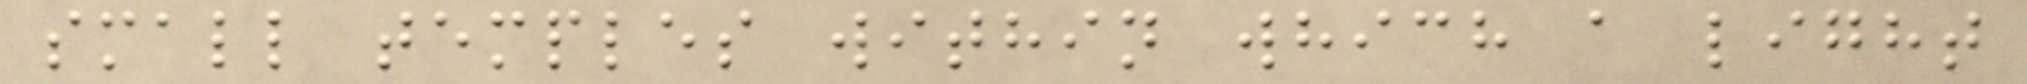small temples within which a light
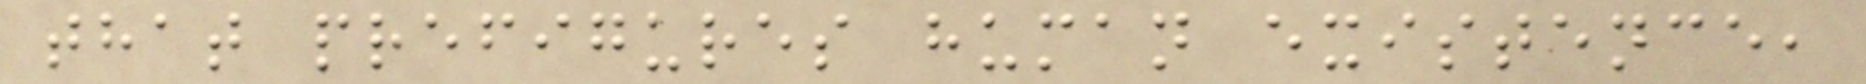that prefigures human existence,
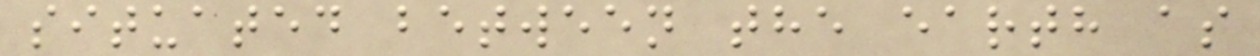situated between the earth as
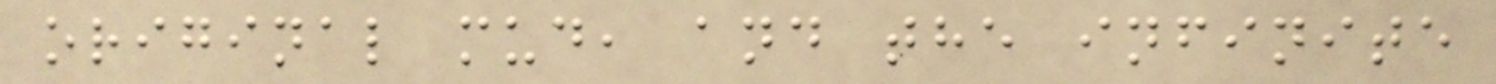original mud, and the infinite
